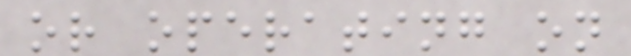or operating on
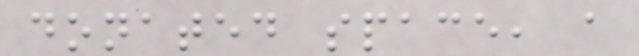donated space, a
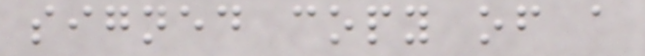signed copy of a
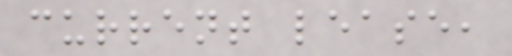current lease,
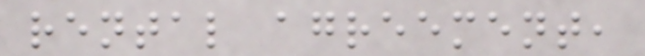rental agreement,
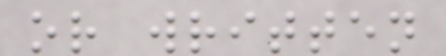or written
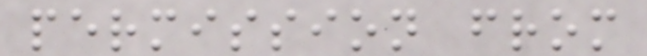permission from
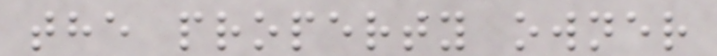the property owner
